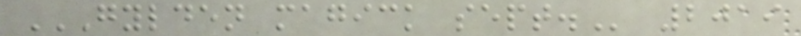GYLDEN MAGICK SEPT. 2019
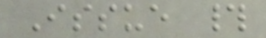Issue #
